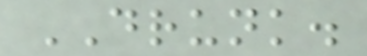DRUNK.
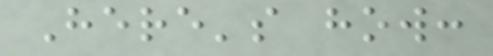Here's how:
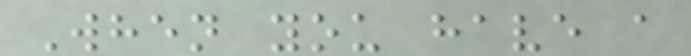When you have a
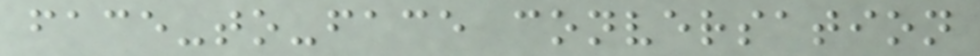face-to-face conversation
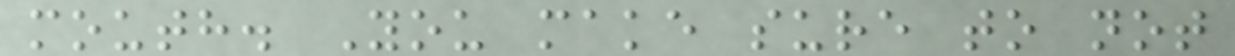mouth. You make sure to not
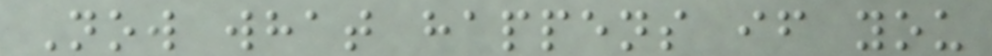Now what happens if you
